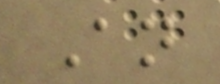An
